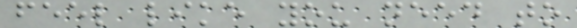feel like you need to
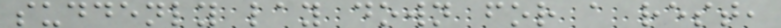suddenly lay down for a rest,
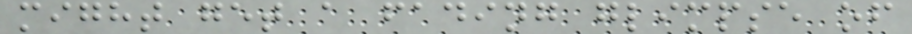might get a fading glimpse of
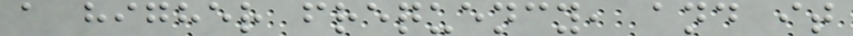a higher frequency, and it
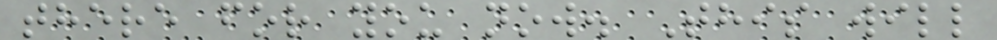there for you now. This will
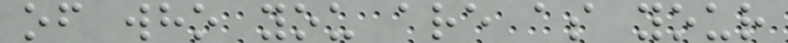of who you are as your
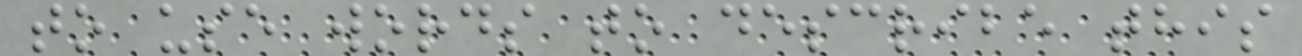to use words to describe this
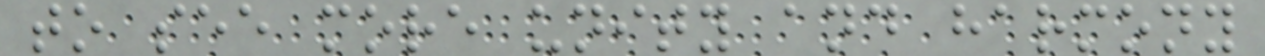to see more unity and harmony
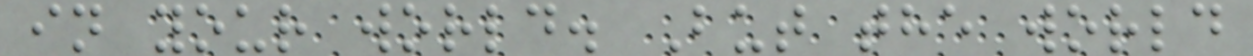in your world. But the world
